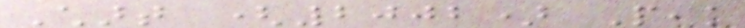Chart (2002) Peak
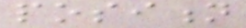position
